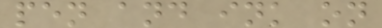pen and ink on
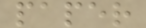paper
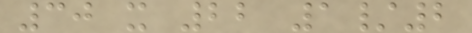30 x 22 1/2
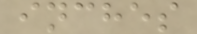inches
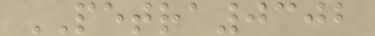PETRA0302
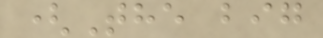(The big
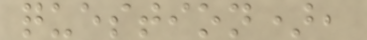question),
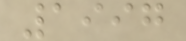1997
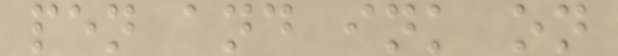pen and ink on
